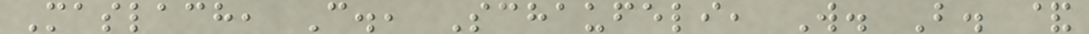Maslach, C., Schaufeli, W. B. &
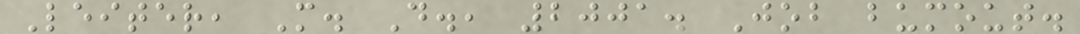Leiter, M. D., 2001. Job bumout.
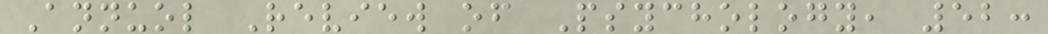Annuol Review of Psychology, 52:
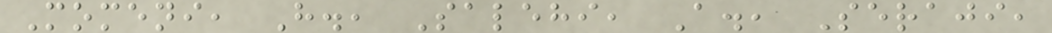Momeni, H., Salehi, A., Seraji,
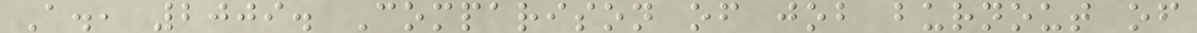A., 2009. Comparison of job burnout of
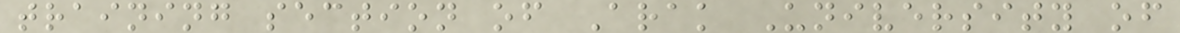training section of Arak University of
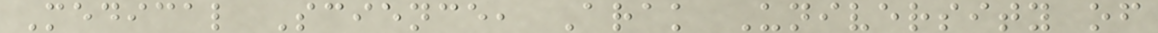Medical Science, Arak University of
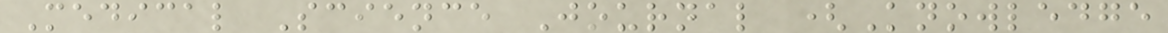Medical Science Journal (Knowledge
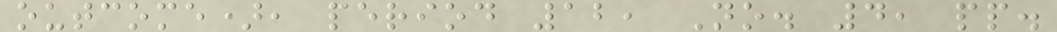outcome), period 12, No. 4, pp.
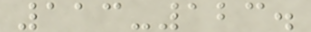113-123.
